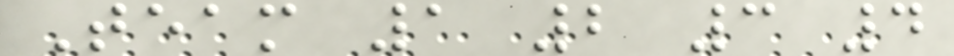Team 1 2 3 4
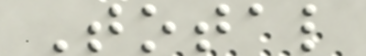Total
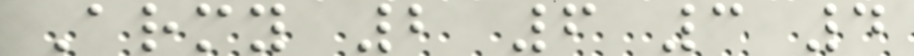Army 2 6 3 4
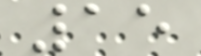15
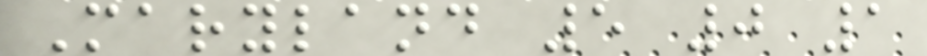Maryland 5 0 1
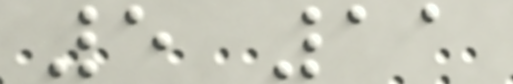5 11
